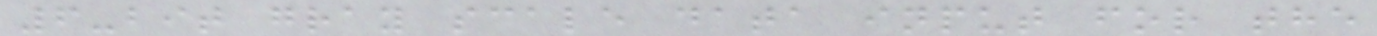6-bit gray scale data input for the
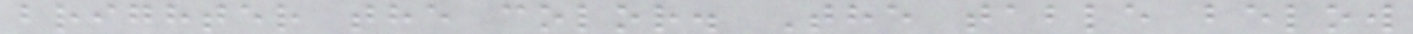brighter the color. The table below
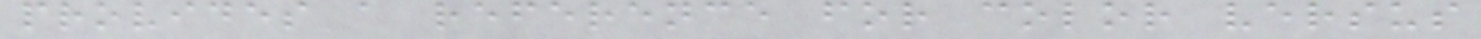provides a reference for color versus
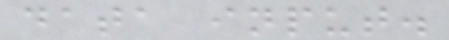data input.
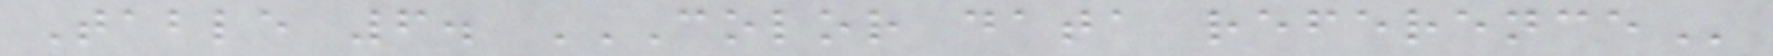Table 6. COLOR DATA REFERENCE
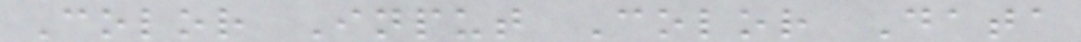Color Input Color Data
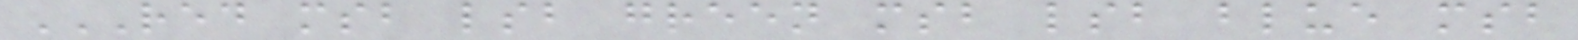RED MSB LSB GREEN MSB LSB BLUE MSB
